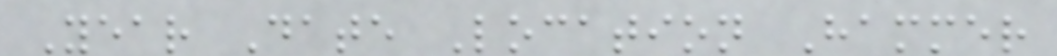Year Date Location Hammer
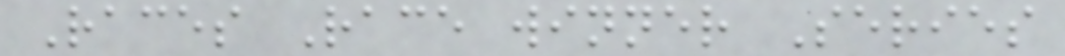Races Race winner Series
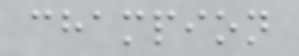champion
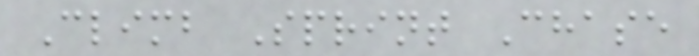Climb Sprint Chase
